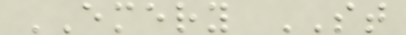EMERY ST
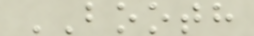BOOTH
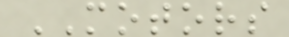MOTORS
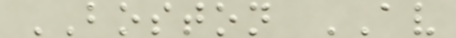BOSTON AV
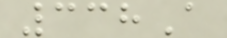338A
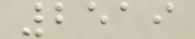2519
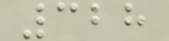328
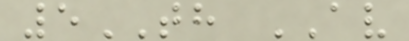5TH AV
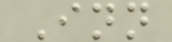Inn
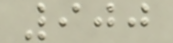900
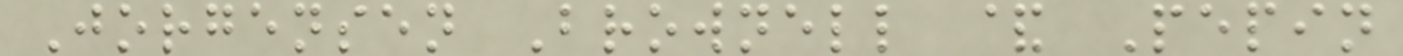Jorgensen Brownell & Pepin
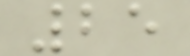25
